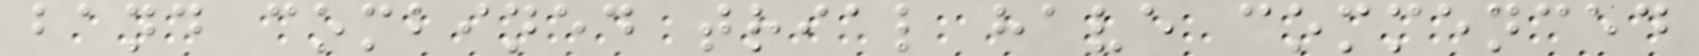band combined trial have commenced
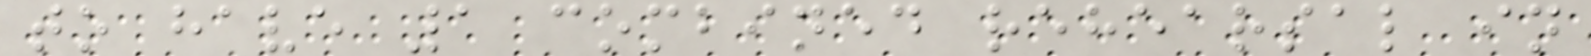to have 1 combined rehearsal in
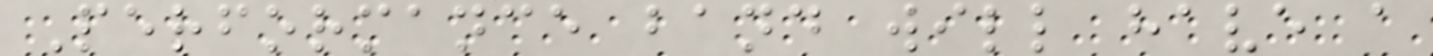Performance band will have a
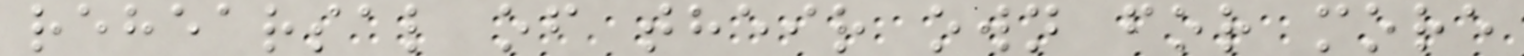rehearsal of their own for more
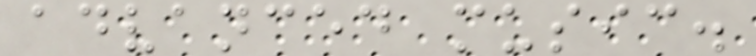advanced music.
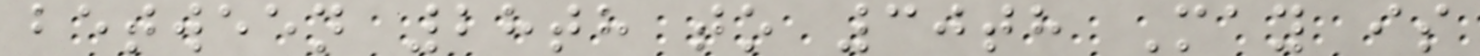between 28th to 30th May is
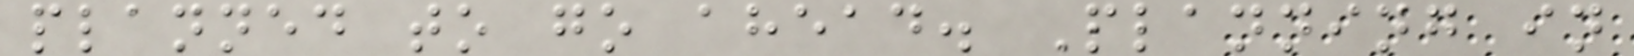planned to go ahead. Planning in
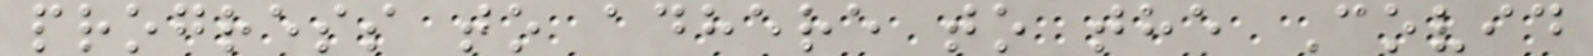progress to adhere to the Covid
